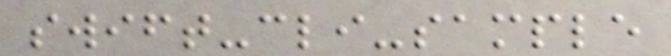swift-cli-sample
